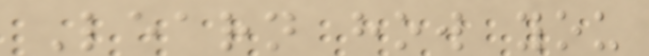Learn how you
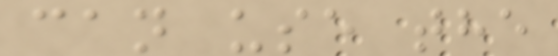can use the
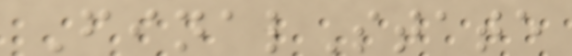FinalState
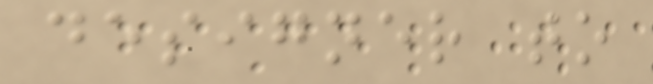designer to
